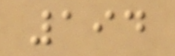194
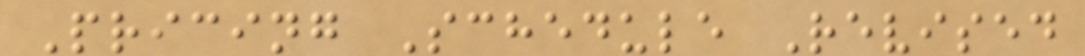Pricing Schedule Revised
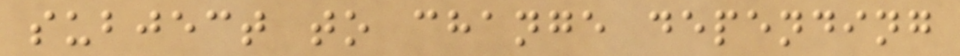subject to change depending
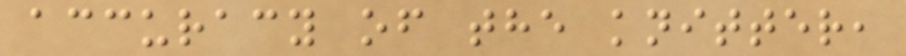accuracy of the knitter,
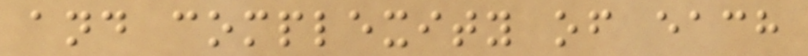and complexity of each
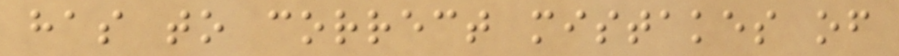has to correct mistakes of
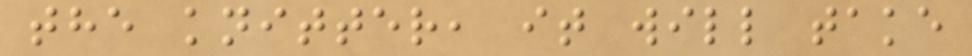the knitter, it will take
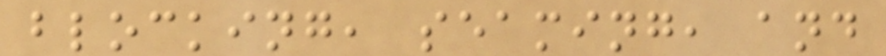blocking, seaming, and
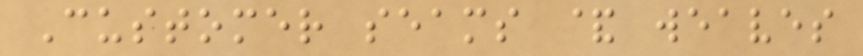Customer seams & weaves
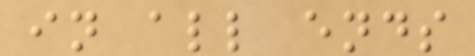in all ends
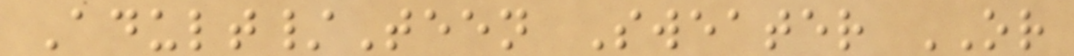Adult/Teen Sweater OR
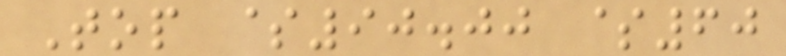Top $90.00 $60
